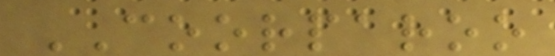COORPAROO
